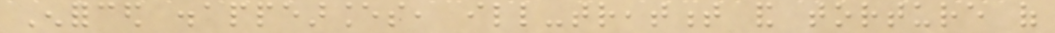Enforced disappearances, ill-treatment and torture of
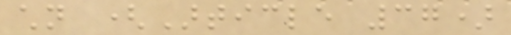children (Article 37)
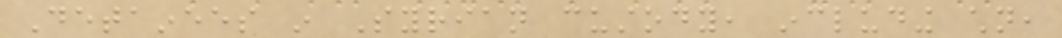Detainees in Syrian custody, including children,
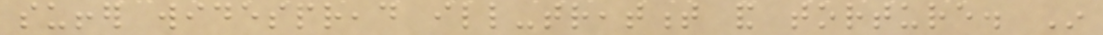suffer widespread ill-treatment and torture. In
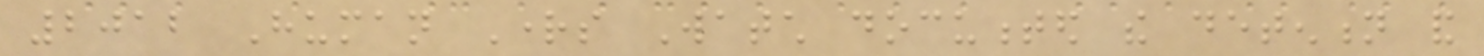2012 Human Rights Watch documented the detention and
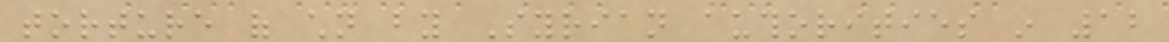torture of children by Syrian authorities in 12
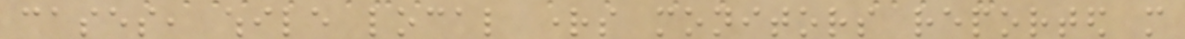cases, while local rights monitors reported more
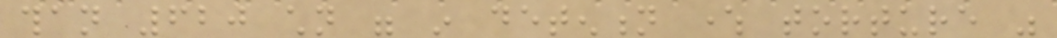than 620 children were in detention where torture was
